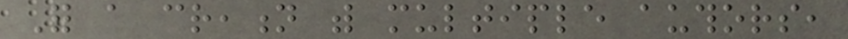For a creation with multiple authors,
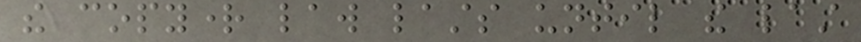the copyright law lasts until the last
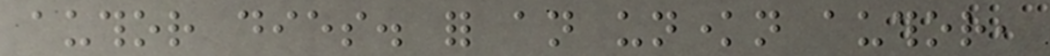author dies. for an unknown author,
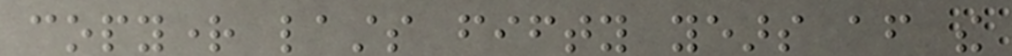copyright lasts fifty years after the
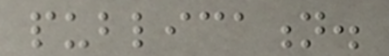publication.
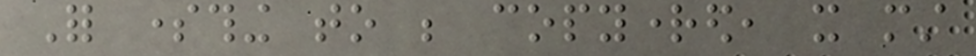For something to be copyrighted, it must
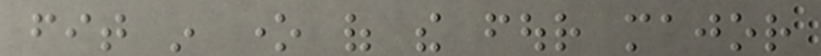fit in one of the four major
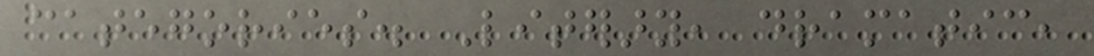categories. Literary, dramatic,
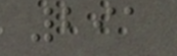291
